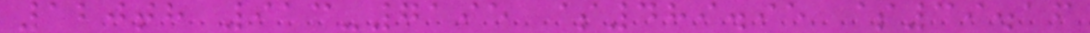120th 913-7195 $489.95 $39.16
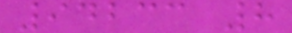94233 8
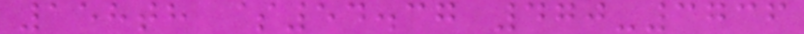158th $54.37 470-3736
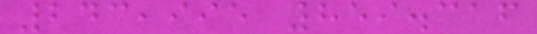243,995 859.316
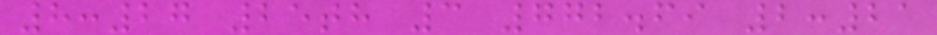8:27 25th 3 772.69 2:21
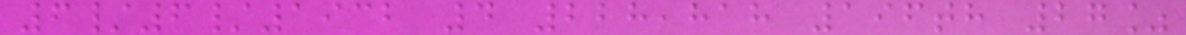6/6/1932 4 228,818 196th 27%
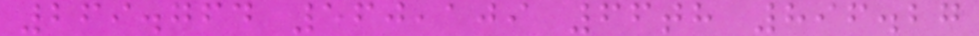269.764 560,109 66th 896.27
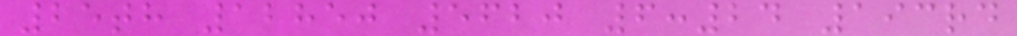25th 12850 5620 6:24 193rd
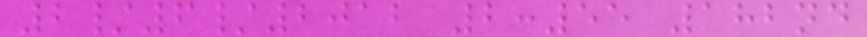2/6/2012 2:55 182nd
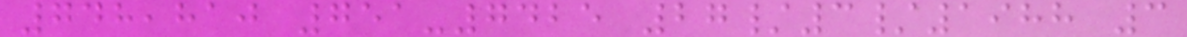748,810 751-7425 27/3/1988 3
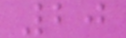20
